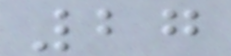27
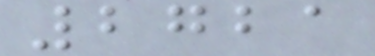2721
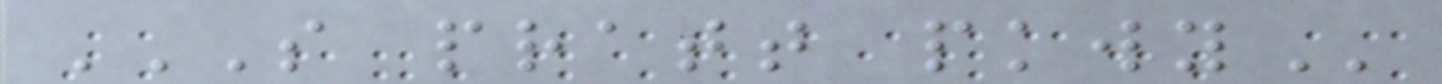S PRATT PKWY
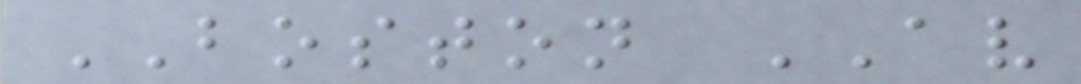BOSTON AV
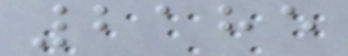2185
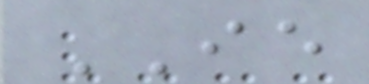IE
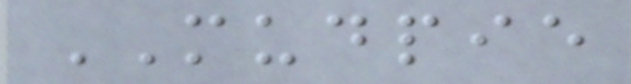MUDPIE
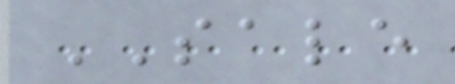SALE
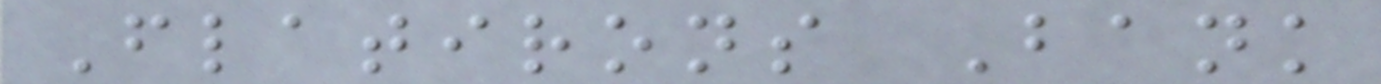Flatirons Bank
